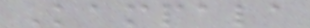Kampala
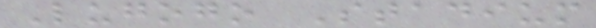Lugogo Stadium
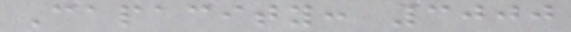Capacity: 3000
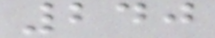240
